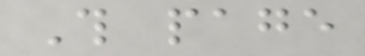This page
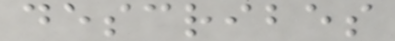describes
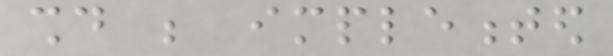should be implemented
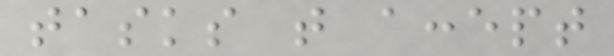tasks that accept
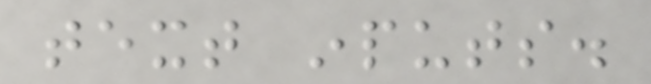text inputs.
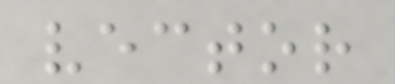vector
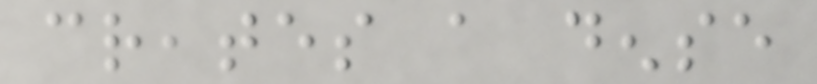creates a dense
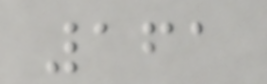161
